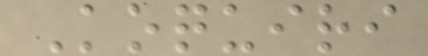Koquiri
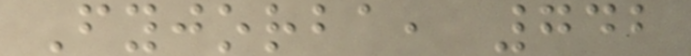Fyjorba, 742
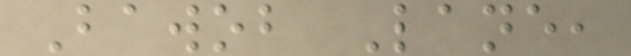Bawob Lane,
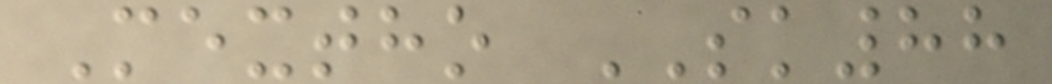Mextho SK88
